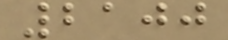2100
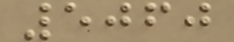5060
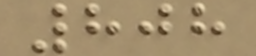808
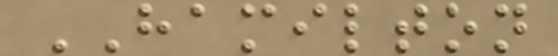HAMILTON
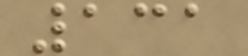131
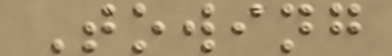Towing
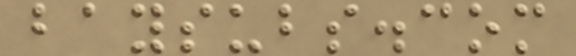baysubs.com
